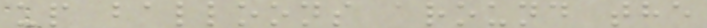up balloons around the
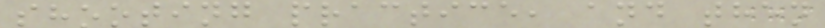shooting practice, and then
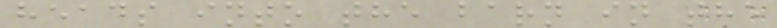heads into the barn in the
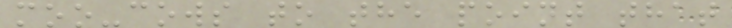moo-cows to the point that
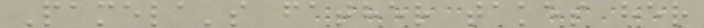Pamela's father takes her
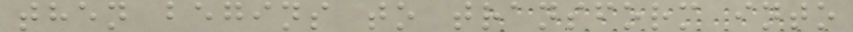then begins to transform into
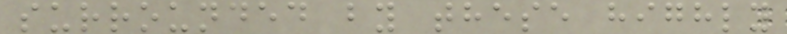surrounded by these highly
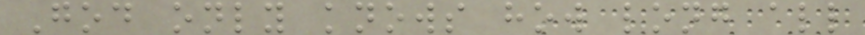God only knows how long all
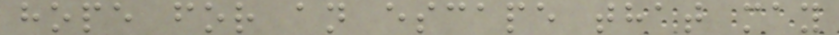hope for an escape that may
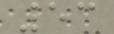53
